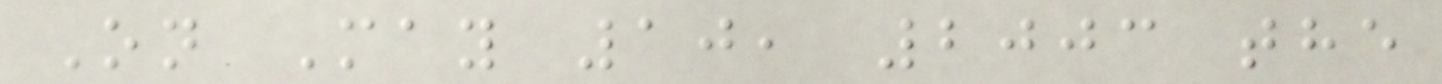On May 10, 2003 the
